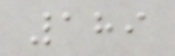189
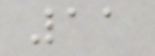11
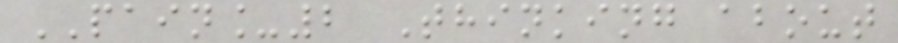PAIN_2 Thinking about
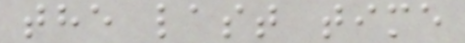the last time
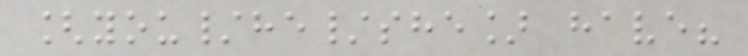[you/he/she] have?
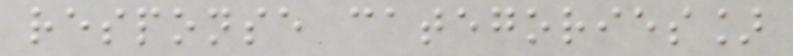response categories]
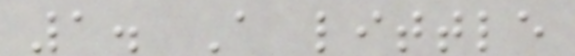1. A little
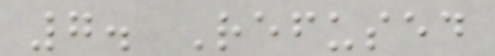7. Refused
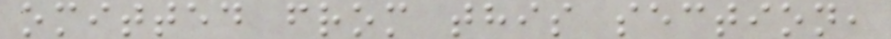omitted from this section,
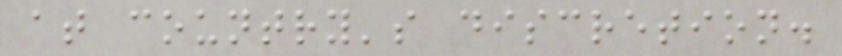at country's discretion.
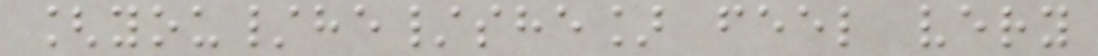[you/he/she] feel very
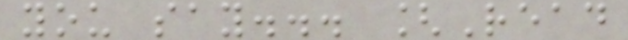you say... [Read
